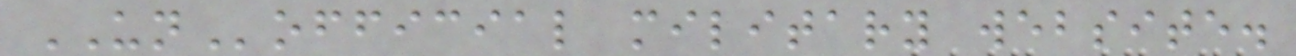UNofficial military website.
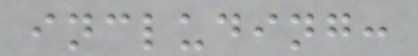including:
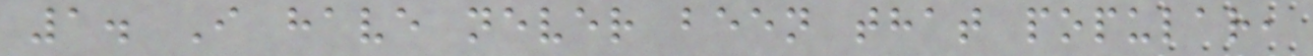1. I have never been that popular,
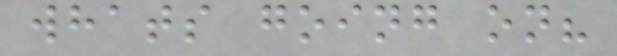whats going on?
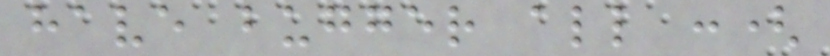have bugger all :(
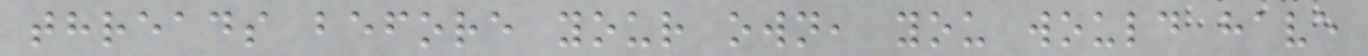threads before your own, you would have
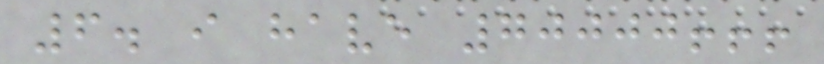6. i have 70000!!!
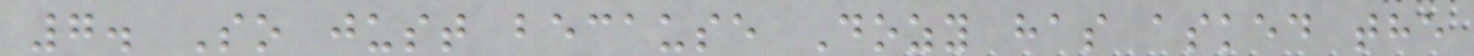7. So just because Dozy has asked the
